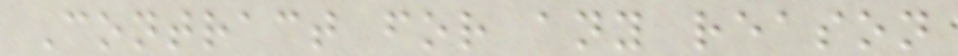Contract for any reason
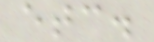etc.
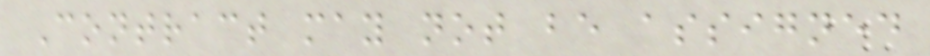Contract may not be assigned
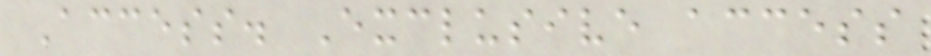Access. Exclusive access
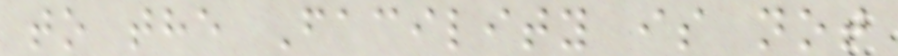to the Facility is not
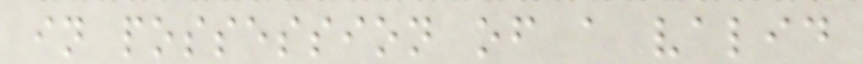in possession of a valid
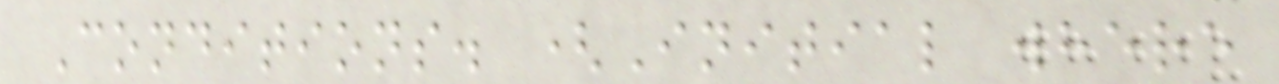Conditions. (Initial where
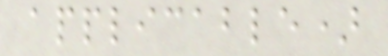applicable)
